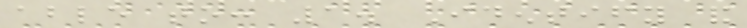able to: 1. Identify and
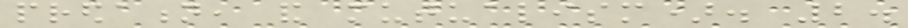predation, and mutualism). 2.
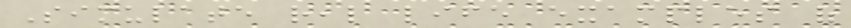Simulate real life examples of
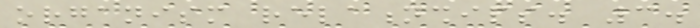organism relationships. 3.
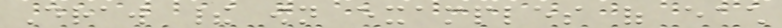Draw their own examples of each
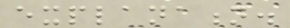explanation.
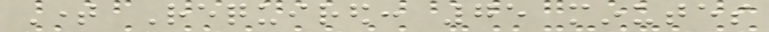Time Required: 75 minutes
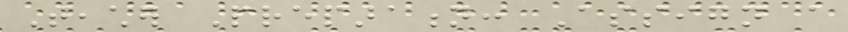Teacher Preparation: Assign a
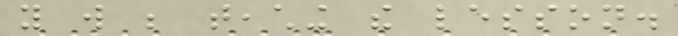you will be teaching the lesson.
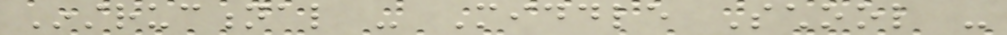Instructional - Middle School -
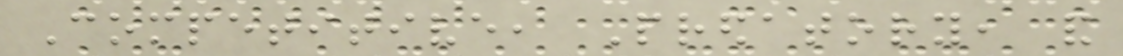Competitive, Predatory, and
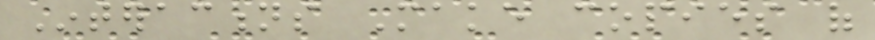Interactions Make copies of
